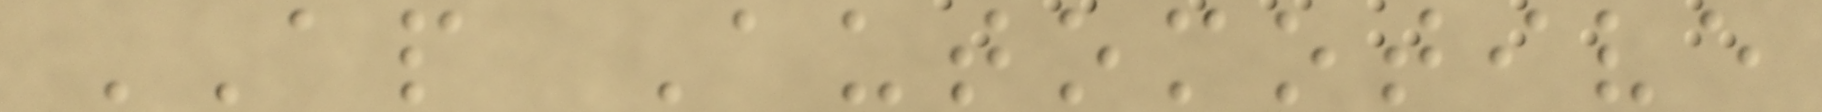AP Automotive
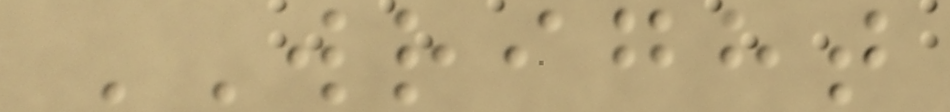WRIGHT
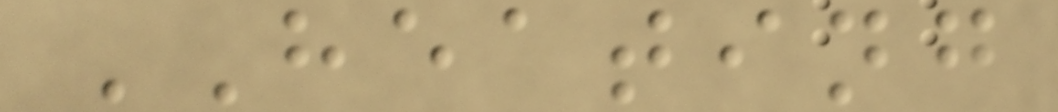HEATING
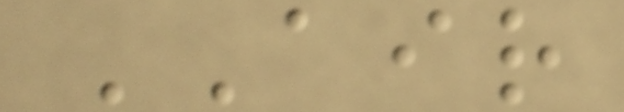AIR
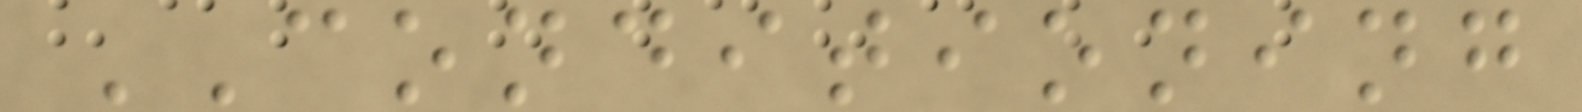CONDITIONING
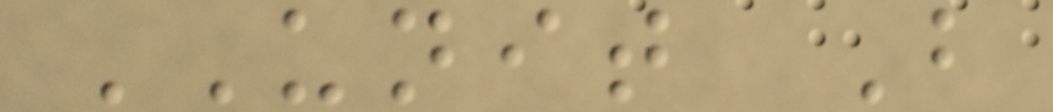UNIT B
